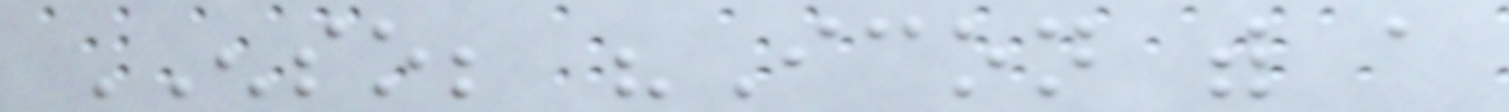ENSO; "Icon with a
